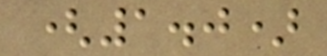(1.0)
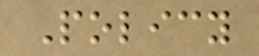Policy
